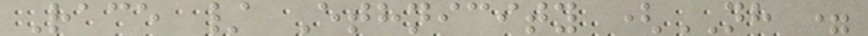Race / Ethnicity (NH =
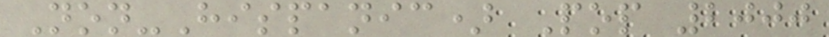Non-Hispanic) Pop 2000
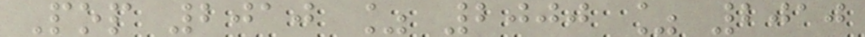Pop 2010 % 2000 % 2010
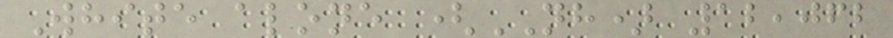White alone (NH) 12,062
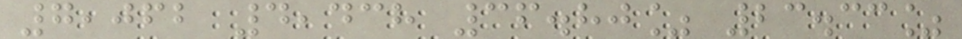7,062 4,438 36.80% 23.33%
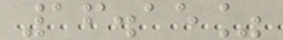16.15%
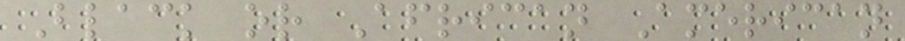Black or African American
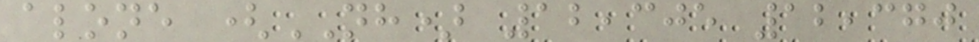alone (NH) 12,305 12,370
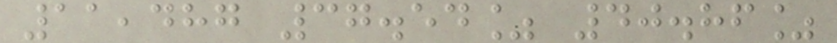11,487 37.54% 40.86%
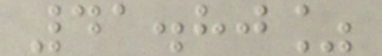41.80%
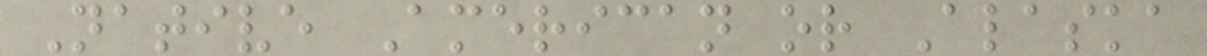Native American or Alaska
